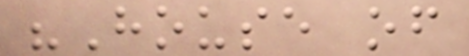"House of
